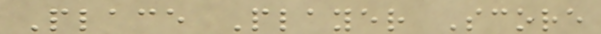Place Player Score
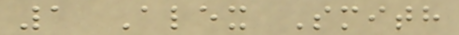1 Alex Smith
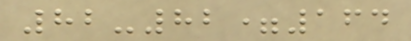82-82=164
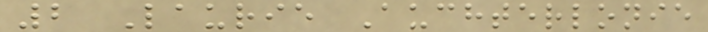2 Laurie Auchterlonie
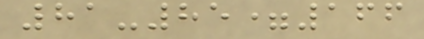81-85=166
